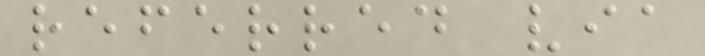referred via
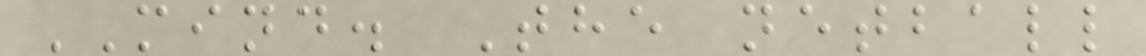MIND. The netball
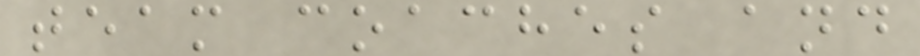team coaches and
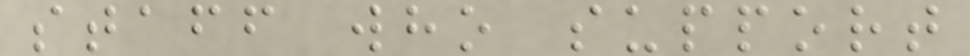staff who support
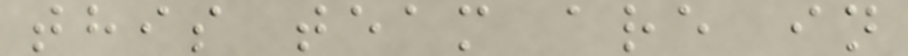this team are in
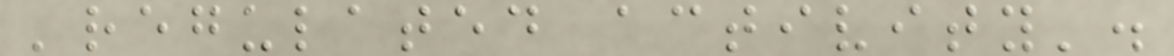'regulated activity'.
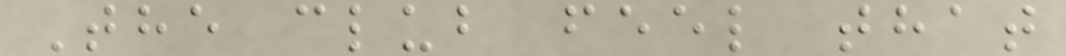The club feel that
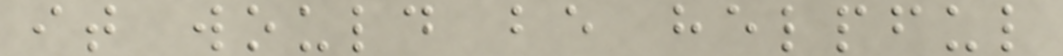it would be helpful
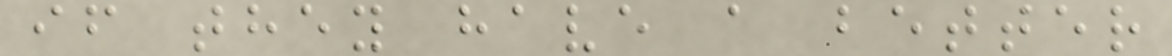if they have a better
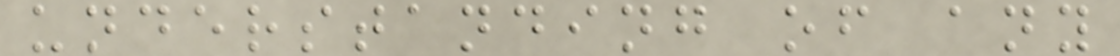understanding of any
